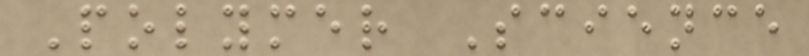Polymer Science
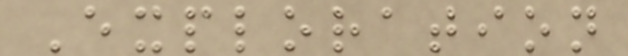Exploration
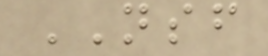NSF
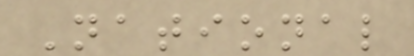National
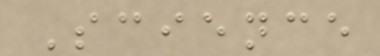Science
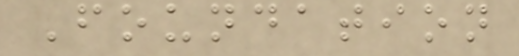Foundation
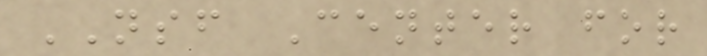NSF Center for
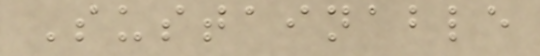Sustainable
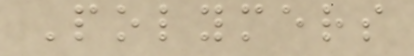Polymers
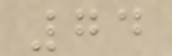74
